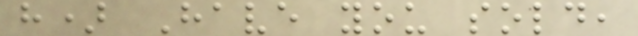h) Have you sold,
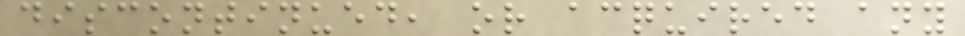discontinued, or acquired any
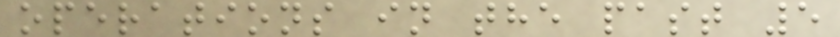operations in the past 5
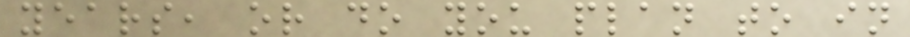years, or do you plan to in
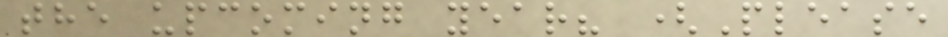the upcoming year? (Please
